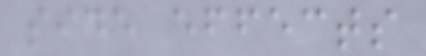side effects
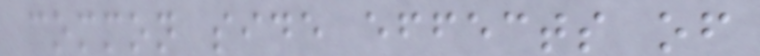common side effects of
